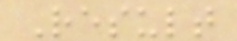Result
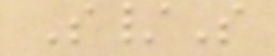S/S
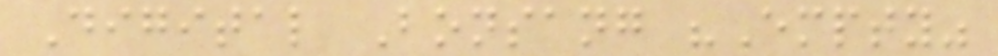Digital Bonsang "Empty"
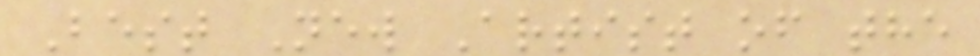Best New Artist of the
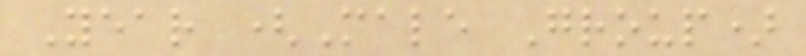Year (Male Group)
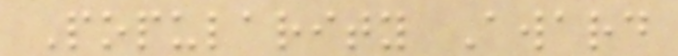Popularity Award
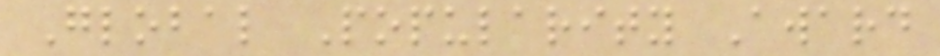Global Popularity Award
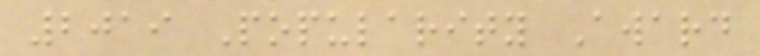2019 Popularity Award
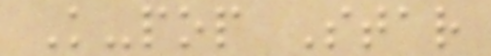K-pop Star
